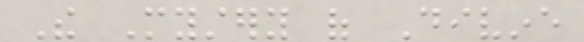The Mystery of Divine
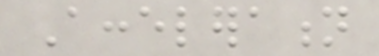Acceleration
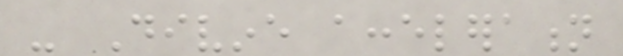- Divine acceleration
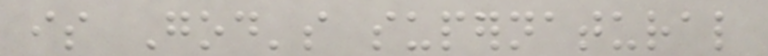is God's supernatural
